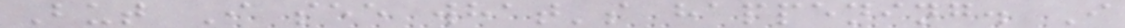But I see what's happening. I
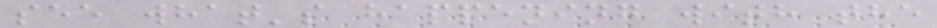see what's happening with the
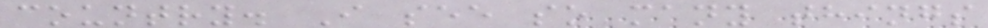country. I see so many things
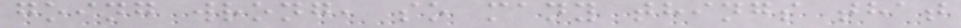going wrong, so many things that
